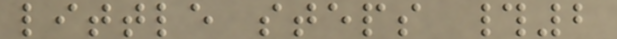little steps #2
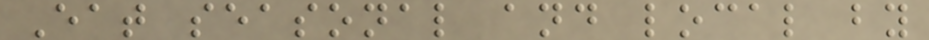Eat seasonal and local by
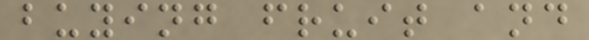buying fruit and
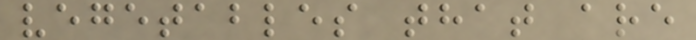vegetables that are
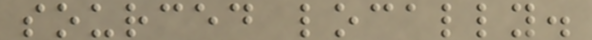sourced locally.
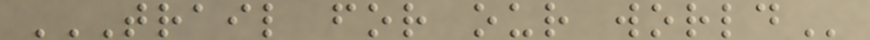TRAIL FOR OUR WORLD
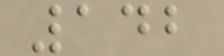142
